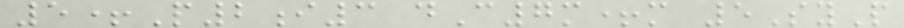5+P2i3 dC7m+m 5SyP
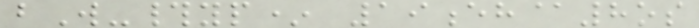bW-#yp* 19eh@8os
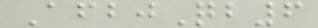AfbjQb6
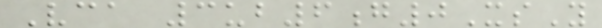Vca 3ub6g0XsY
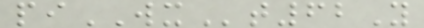piWXt62Y
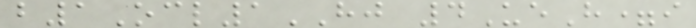b1Ocl1HJ 4UeH=i
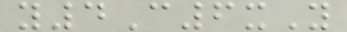y4C6xY
